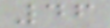46
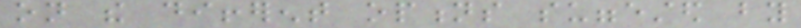on the different options suggested by
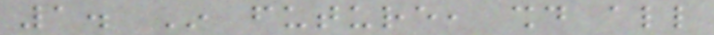1. In future, should all
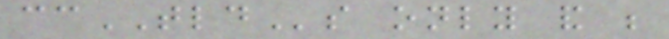ccTLDs only and be
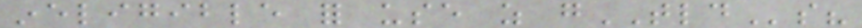ineligible for use as gTLDs?
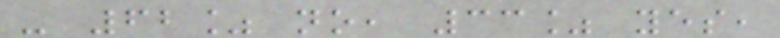- 62% no, 33% yes,
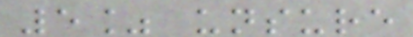5% unsure
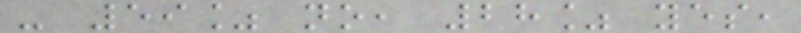- 59% no, 28% yes,
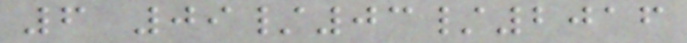6 09/03/2016
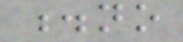.no
